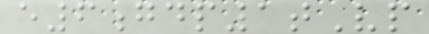e6gdp1tVp
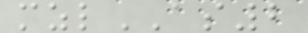mzlAS2
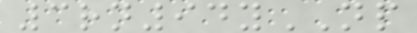3rn94yNP
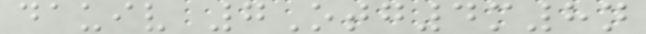dauiv 7Otg4m8n
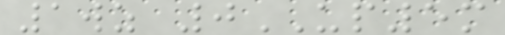1wz 0UP5m
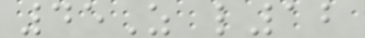45Z l12
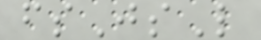fsJsL
